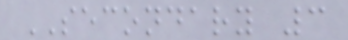SECONDARY 3
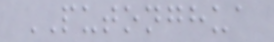PUTONGHUA
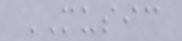MUSIC
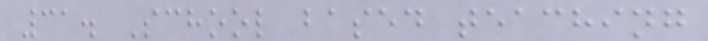31. School based teaching
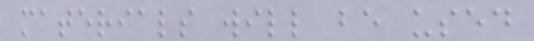materials will be used
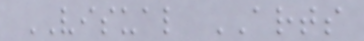VISUAL ARTS
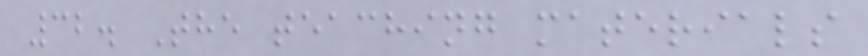32. The teaching materials
